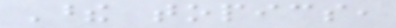These topics,
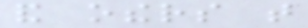and others that
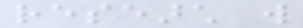research will
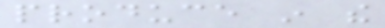produce in the
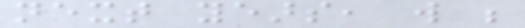next years, will be
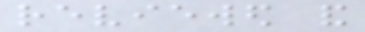reviewed and
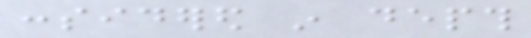considered in depth
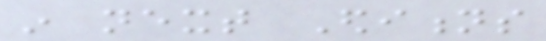in next Editions
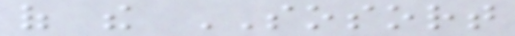of the SOSORT
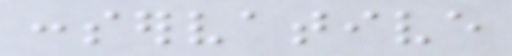conservative
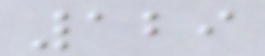129
